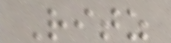Ritz
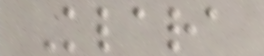Klara
